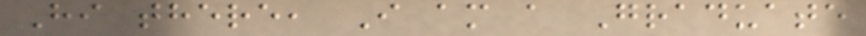Hi there, I am a Graduate
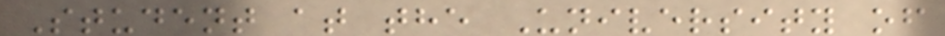Student at the University of
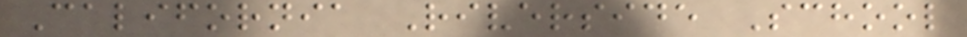California Riverside School
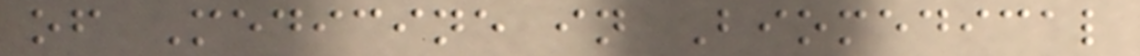of Medicine in Biomedical
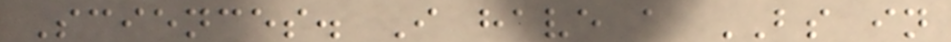Sciences. I have a BS in
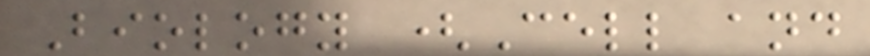Biology (Cell and
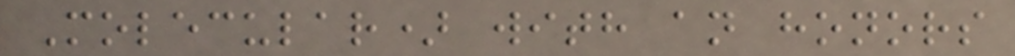Molecular) with an honors
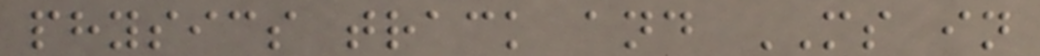physics track and MS in
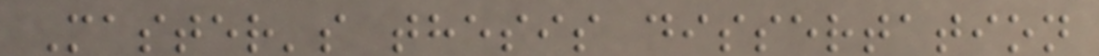Master's thesis dissertation
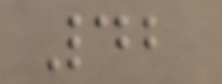42
